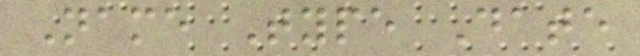Name Type Date
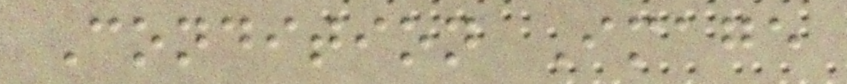Condition Image
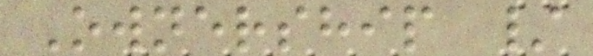Ownership /
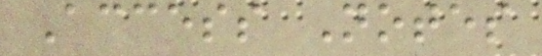Access Notes
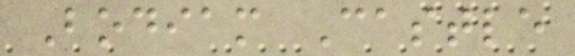Bodiam Castle
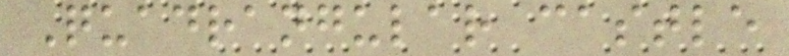Quadrangular castle
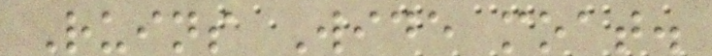Ruins Wide moat.
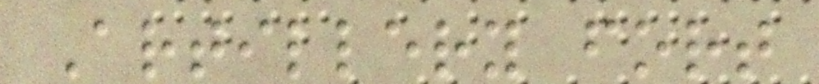Artillery fort
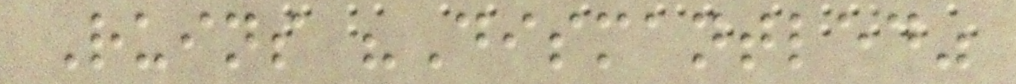Ruins "Dismantled"
